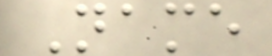Name
